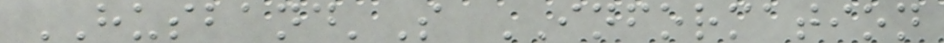HUSBAND'S INFORMATION
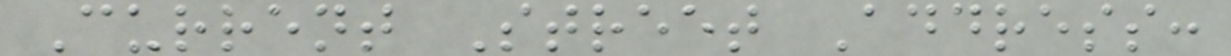Current Street Address:
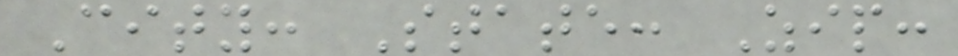City: State: Zip:
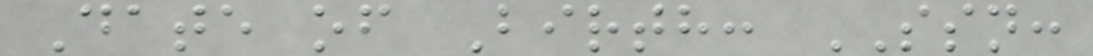Date of Birth: SSN:
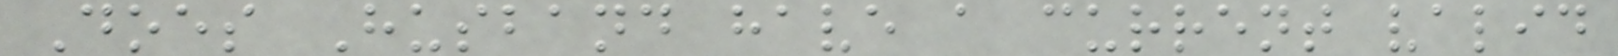Does Husband have a current valid
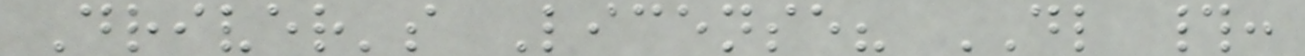Driver's License? DL #:
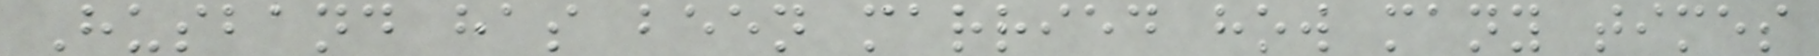Husband has been married how many times
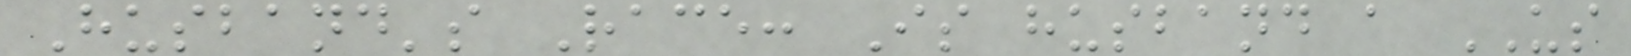Husband's Race: Is husband a US
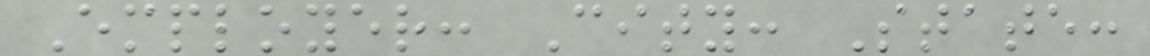Employer: City: State:
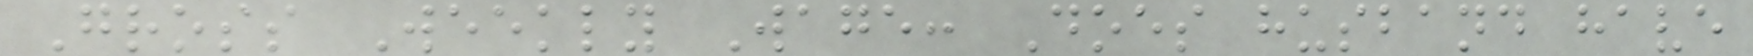Gross Weekly Wage: Does husband have
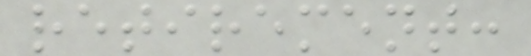retirement:
